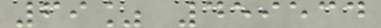69% 459534
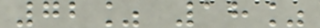72% 18%
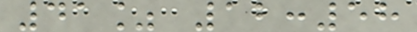41% 12:58
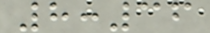8:36
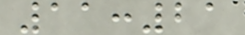11:21
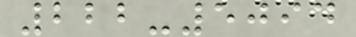222-5094
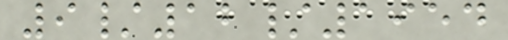9/12/1954
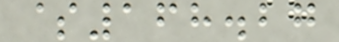$168.27
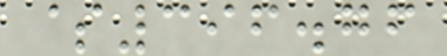$396.76
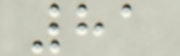81
